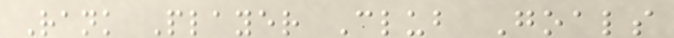Rank Player Club Goals
